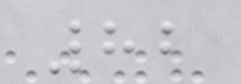82
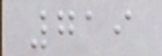719
